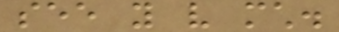see you very much.
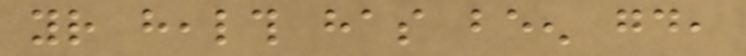your health has been good,
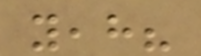yeah?
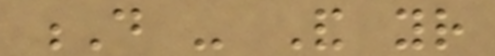D - And your
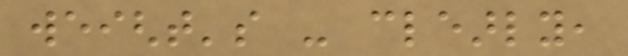weight's - clearly,
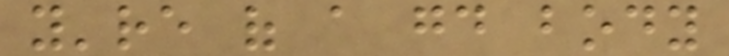you're of a good body
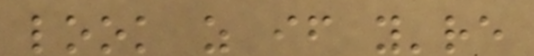look as if you're
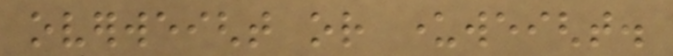overweight or underweight.
